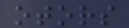otors
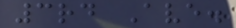3rd Ave.
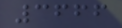3666
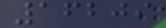16209
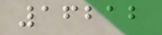16212
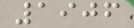1906
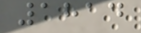1814
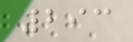293
